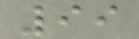99
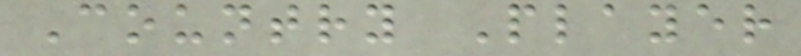Country Player
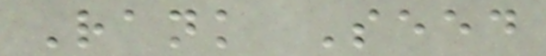Rank Seed
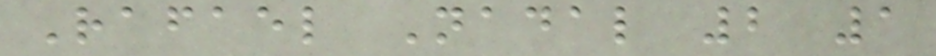Rafael Nadal 2 1
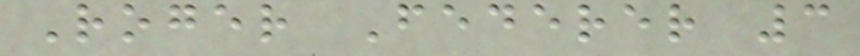Roger Federer 3
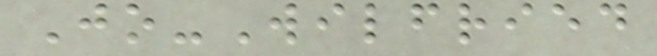Jo-Wilfried
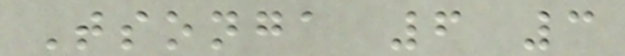Tsonga 6 3
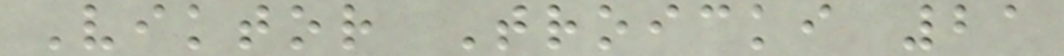Viktor Troicki 21
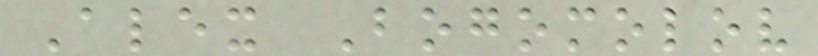Alex Bogomolov
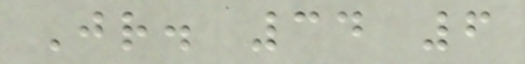Jr. 34 6
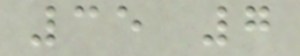35 7
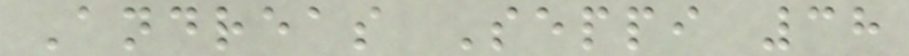Andreas Seppi 38
